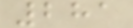281
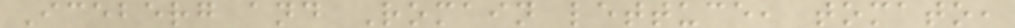Iceberg and Romain lettuce, tomato,
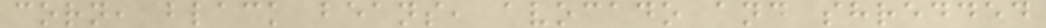corn, black beans, avocado and shredded
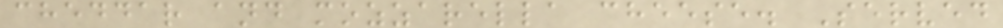cheddar and mozzarella cheese. Served
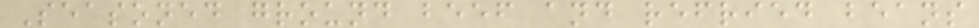Seasoned ground beef and refried beans
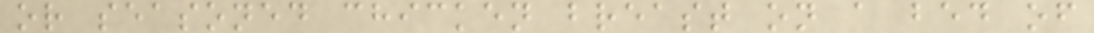or seasoned chicken breast on a bed of
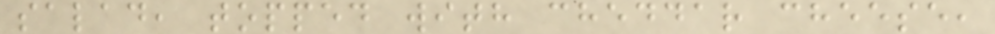salad, topped with cheddar cheese,
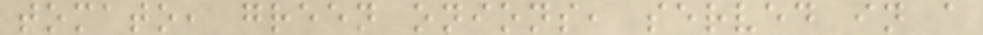tomato, green onions, served in a
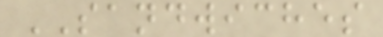SANDWICHES
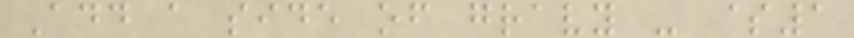Add a side of gravy - $1
